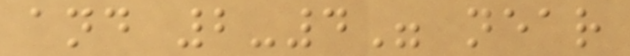and 2-4" near
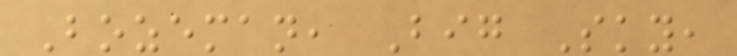Bozeman, Big Sky,
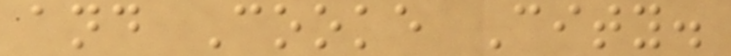and Cooke City.
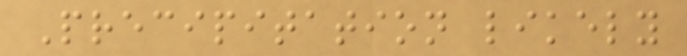Precipitation likely
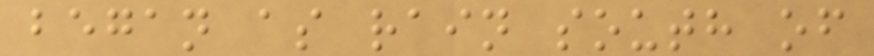began as rain south of
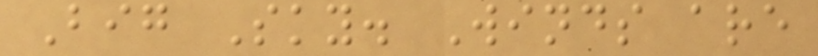Big Sky. Winds are
